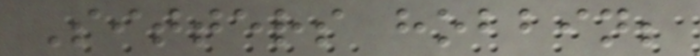Sitters hobbin;
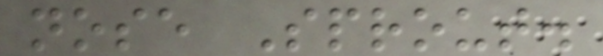nose Sprout.
